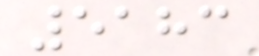5183
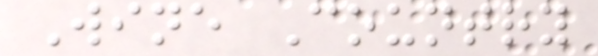Wine Country
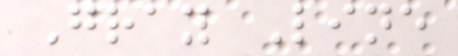Gray Line
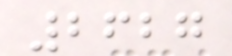2627
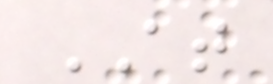AT
